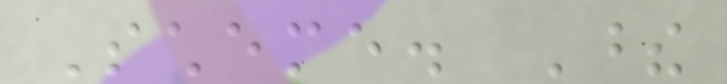Scheme. These
